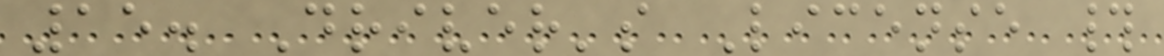15. Driver's License #
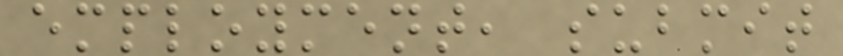employment, submit
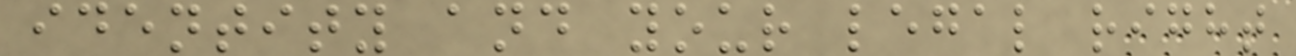identity and your legal right
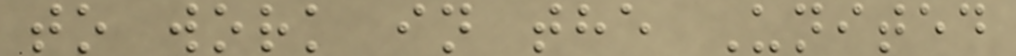to work in the United
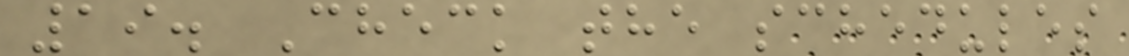19. Check the schedules
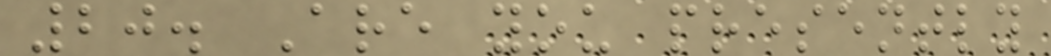20. Are you presently
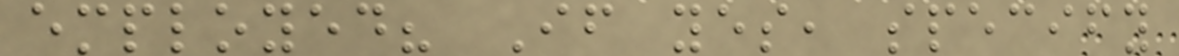employed? If yes, specify
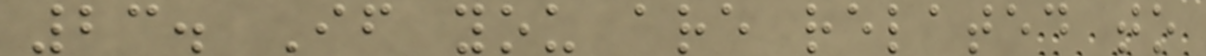23. If you are related to
